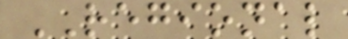REGIONAL
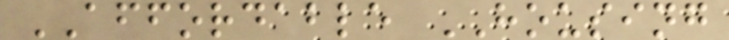AFFORDABLE HOUSING
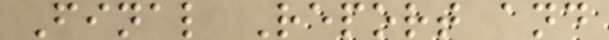Final Report and
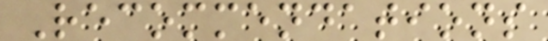Recommendations
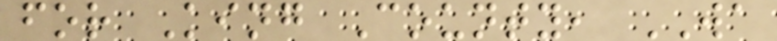for King County, WA
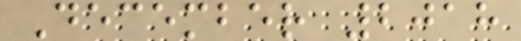December 2018
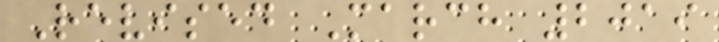Revised March 2019
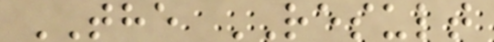THE RESULT
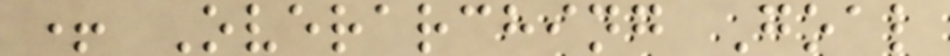+ Overarching Goal
